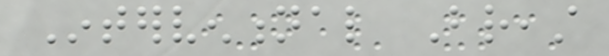Interventional Breast
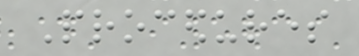Procedures
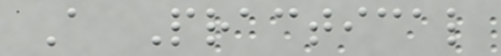A Practical
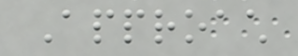Approach
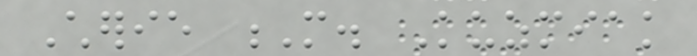Cherie M. Kuzmiak
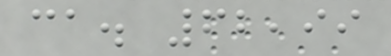ca. 62,99
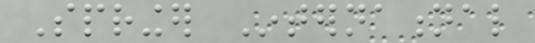Springer International
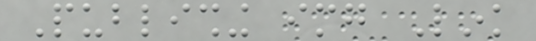Publishing img Link
